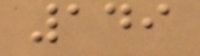149
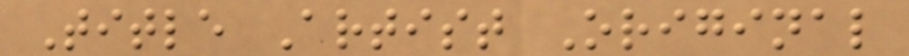Title Artist Original
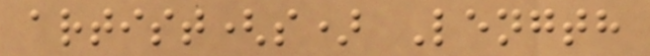artist(s) Length
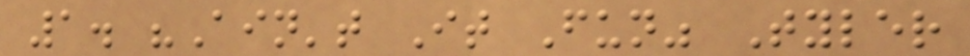1. "Ain't It Fun" Tyler
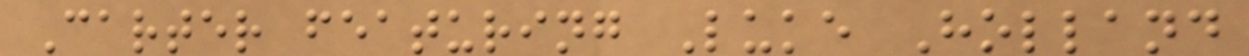Carter featuring Luke Holland
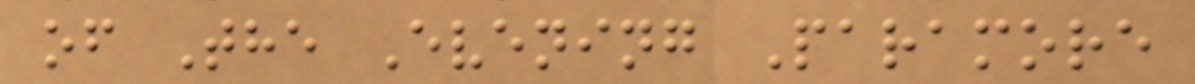of The Evening Paramore
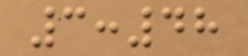3:48
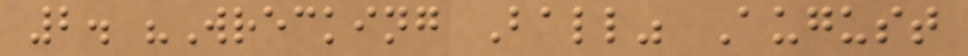2. "Wrecking Ball" August
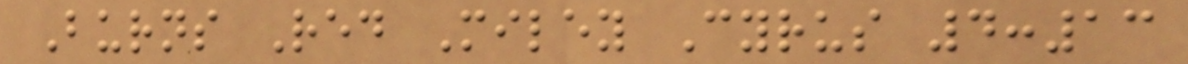Burns Red Miley Cyrus 4:13
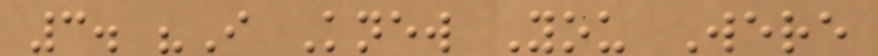3. "I Knew You Were
